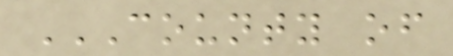COUNTY OF
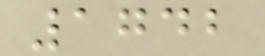1742
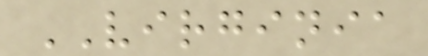VIRGINIA
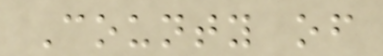County of
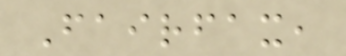Fairfax,
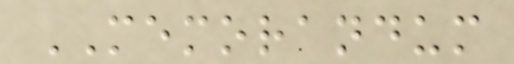MEMORANDUM
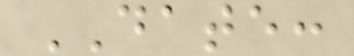DATE:
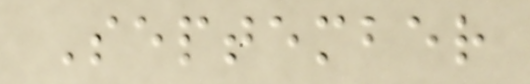September
